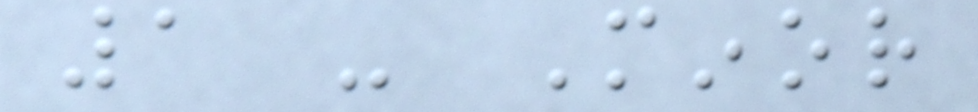1 - Minor
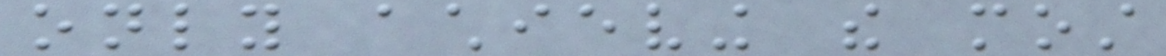only achieving the most
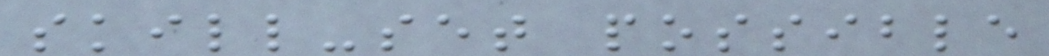skill-set possible
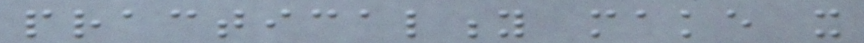practicality make it
